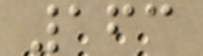163
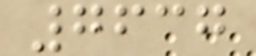7637
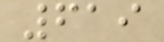619
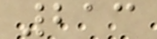213
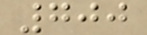700
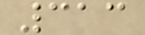313
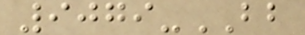9079-BB
